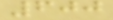600
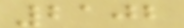2102
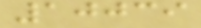10039
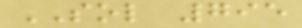SOL 795
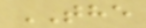THE
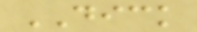DICK
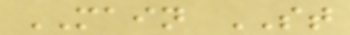MAIN ST
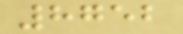8752
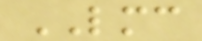LMC
